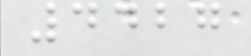4427
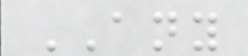ANY
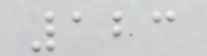123
